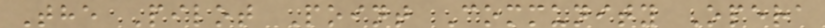The Pilot Point Community Opera
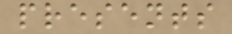presents
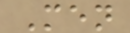Men
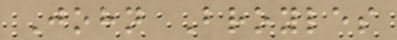John Broyles
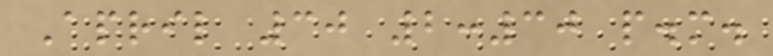April 30 2:30 p.m.
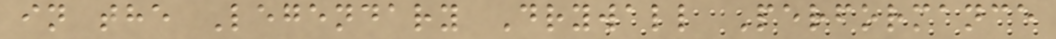in the Legendary Drywall Performance
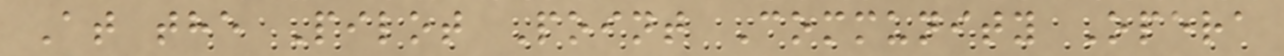At the Pilot Point Community Opera
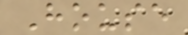House
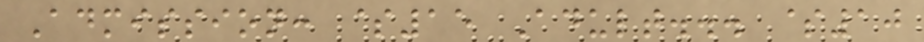Admission: $15 Adult... $10
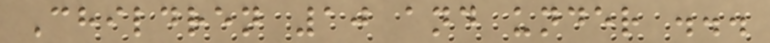Children 10 and under ...
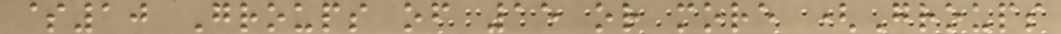$10 Groups of 15 or more (Groups
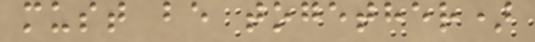must be together)
